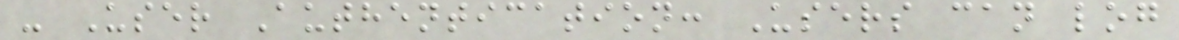- User Authentication: Users can log
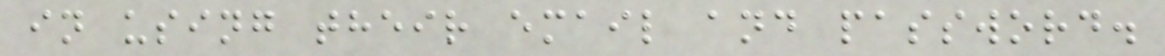in using their email and password.
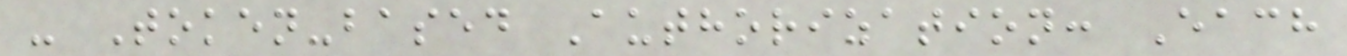- Token-based Authorization: Each
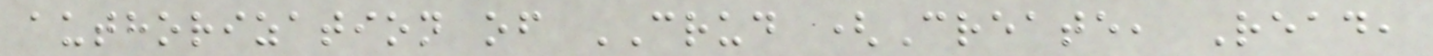authorization of CRUD (Create, Read,
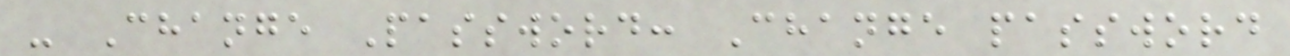- Change Password: Change password
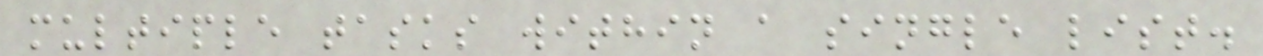multiple tasks within a single list.
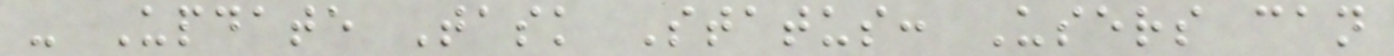- Update Task Status: Users can
